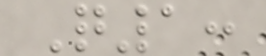Q1:
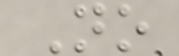No
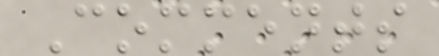Comments
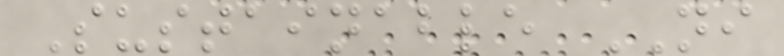Sustainable NI
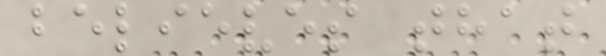believes that
